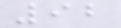92
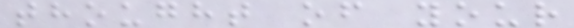thought of your
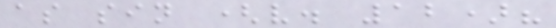as sin (v. 12)?
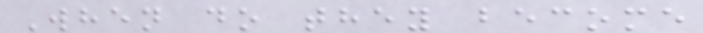When do they become
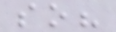so?
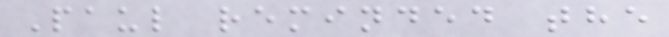Paul reminded the
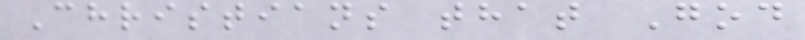Christians that God
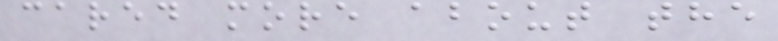cared more about the
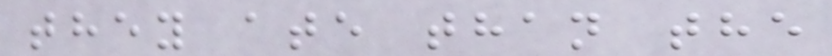they ate than the
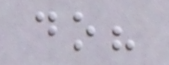do?
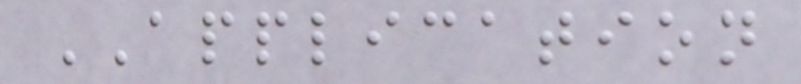APPLICATION
